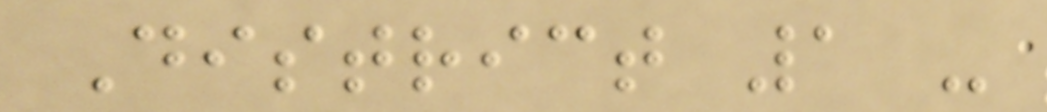District 1 -
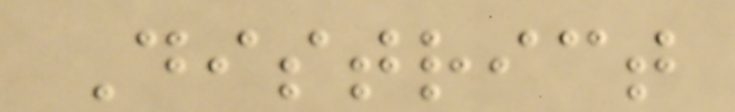District
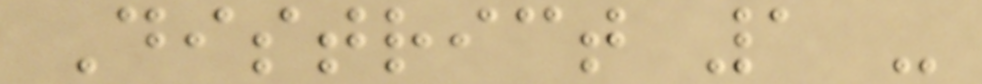District 1 -
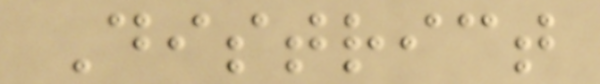District
